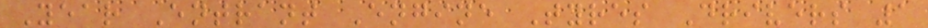Year Entrant Engine Tyres Drivers 1
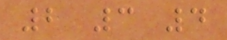2 3 4
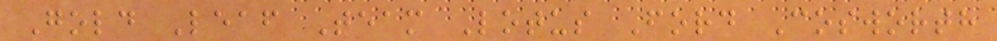Gold Leaf Team Lotus Ford Cosworth
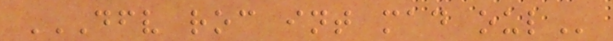DFV ROC INT MAD OUL
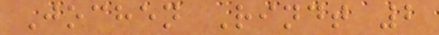Jochen Rindt 2
